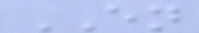EN
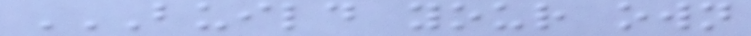BUILD YOUR OWN
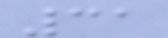31
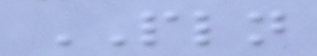PLN
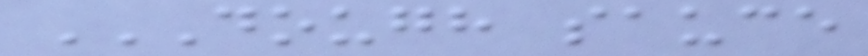DOUGH SAUCE
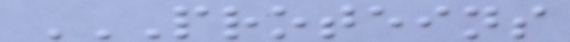PROTEINS
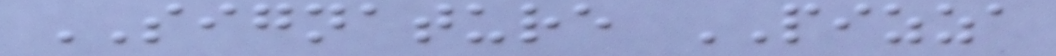SIGNATURE PIZZA
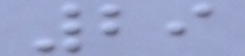29
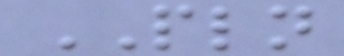PLN
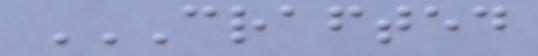CRAFTED
